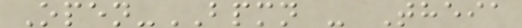Open-BPMN - Theia
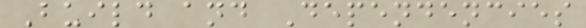Build and Dependencies
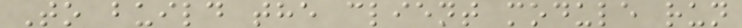To build the client module run
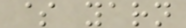$ yarn
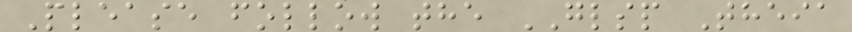Please follow the GLSP Theia
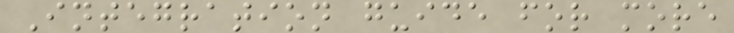Integration guide for more
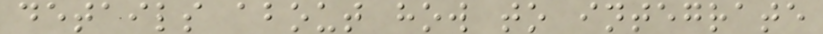details about how to integrate
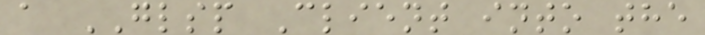a GLSP Client into the
